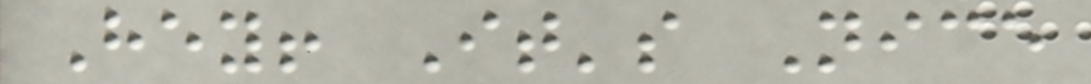Hey! It's Nice
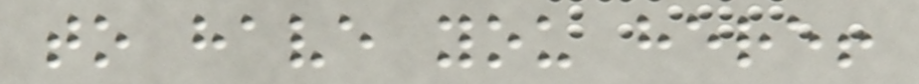to have you here!
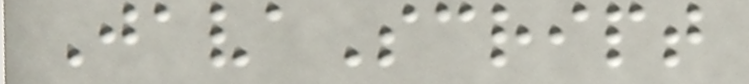JavaScript
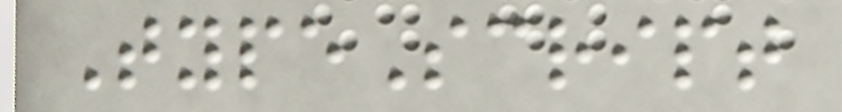TypeScript
